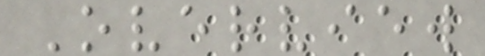Overview
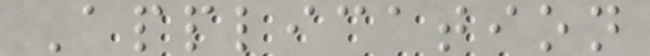Application
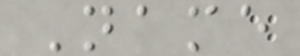Name
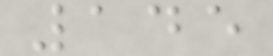145
